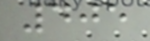405
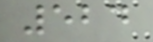524
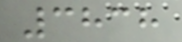3838
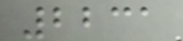2231
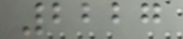2227
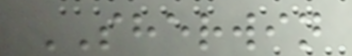SHERWIN
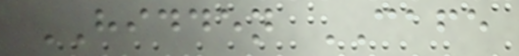HIDDEN CAFE
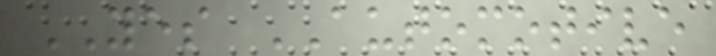YES AUTOMOTIVE
